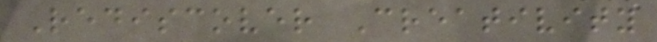Rediscover Creativity
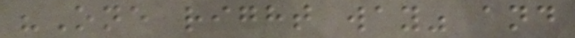"One right way" and
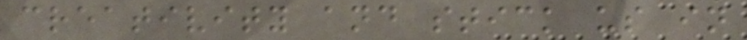creativity and stick us in
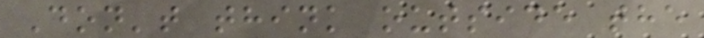Don't think outside the
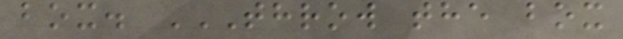box. THROW THE BOX
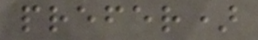prefer)
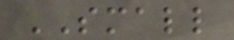SMALL
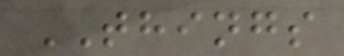THINGS
